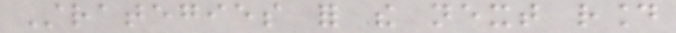Strategies for the next round
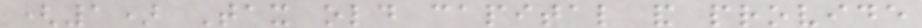(1) Tax old capital and provide
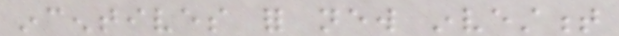incentives for new investment
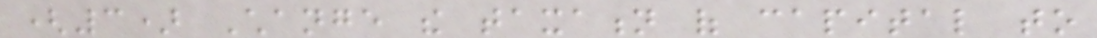(3) Change the taxation of capital to
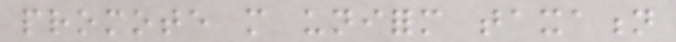promote more uniform taxation
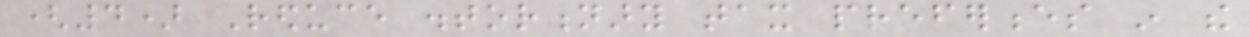(4) Reduce distortionary tax preferences in the
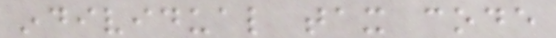individual tax code
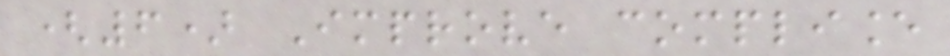(6) Improve compliance
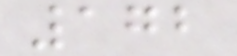172
